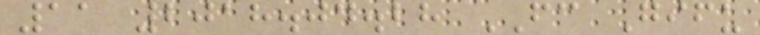11 2018.04.28 FC Gifu
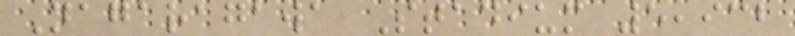Nagaragawa Stadium 5,932
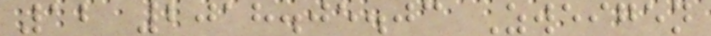12 2018.05.03 Zweigen
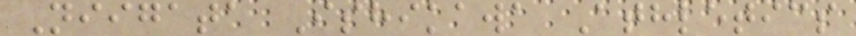Niigata Ishikawa Athletics
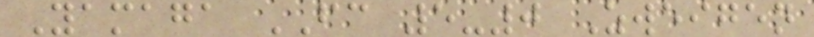Yamaga FC 5-0 Zweigen
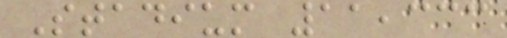Stadium 11,333
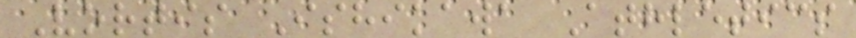Vortis Ishikawa Athletics
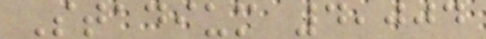Stadium 4,004
